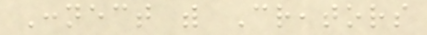Connect with Creators
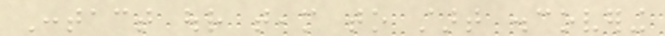Contact our team to start discovering
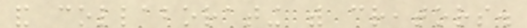and collaborating with creators.
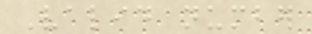Valid number
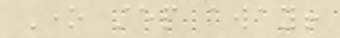One step away!
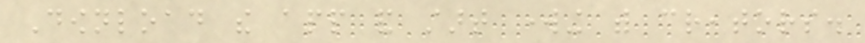Download the app and start working with creators.
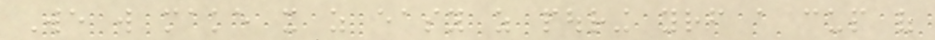We will make it as easy as pouring yourself a cup of
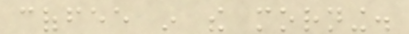coffee in the morning.
